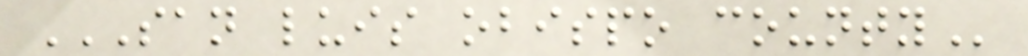SAN LUIS OBISPO COUNTY
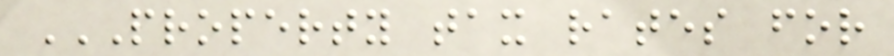PROPERTY TAX RATES FOR
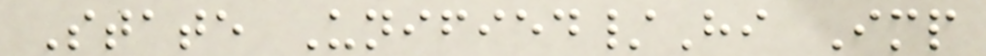State Unified/Hi Imp
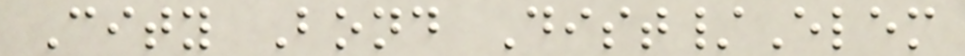City Bond Dist/Elem
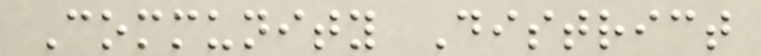Community District
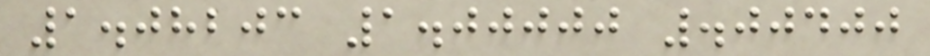1.08203 1.00000 .00400
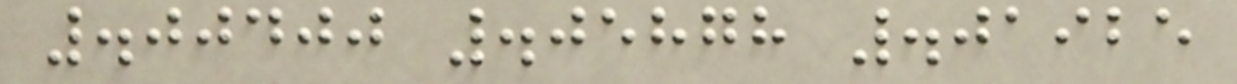.00400 .05878 .01925
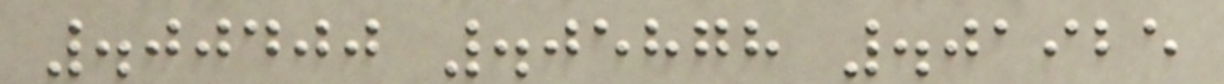.00400 .05878 .01925
